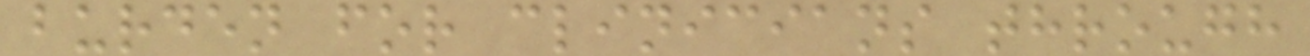burden for clinicians through
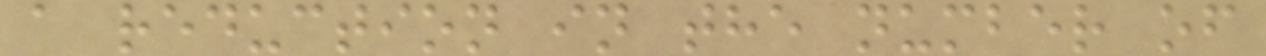a reduction in the number of
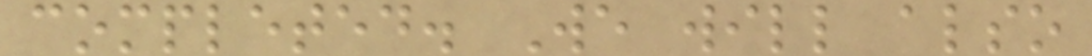completed. We will also
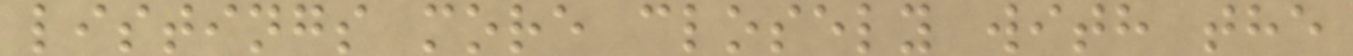listings more closely with the
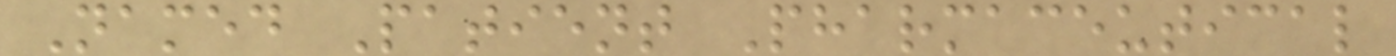Named Patient Pharmaceutical
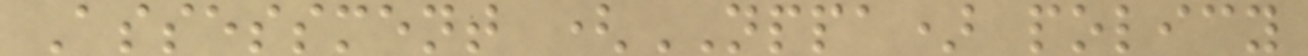Assessment (NPPA) policy
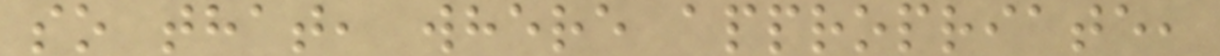so that, where appropriate,
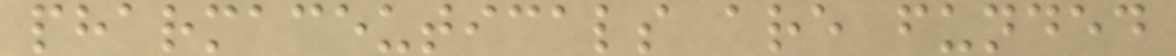pharmaceuticals are funded
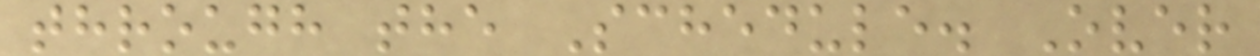through the Schedule. Over
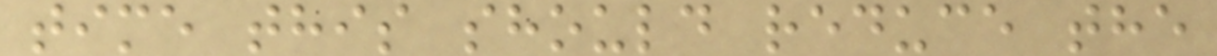time this should reduce the
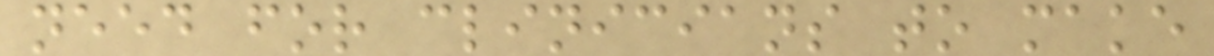need for clinicians to make
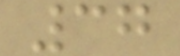37
